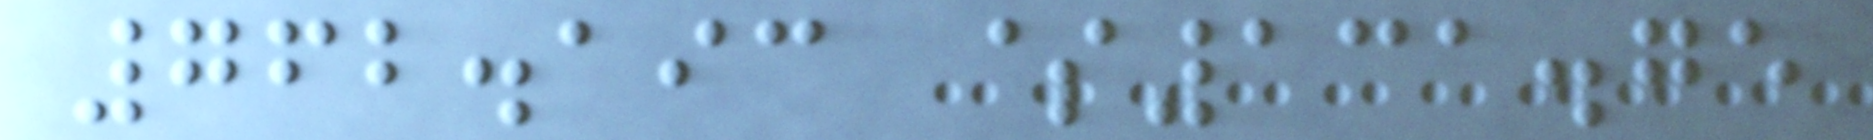762.193 $131.75
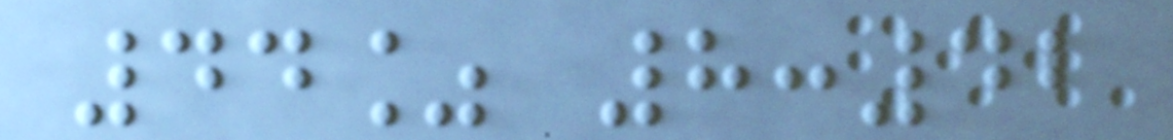44% 8:42
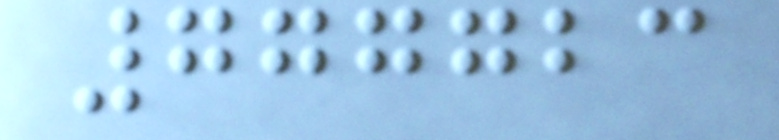777723
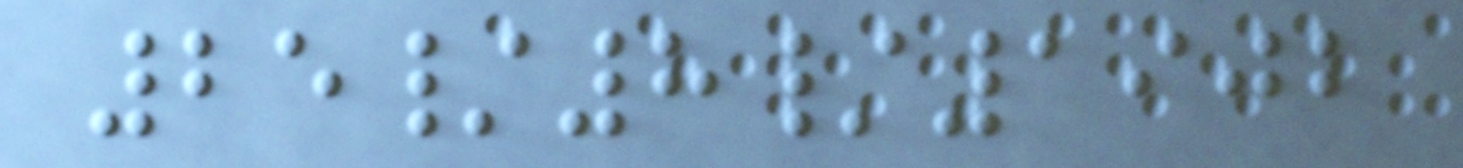25/8/1902
